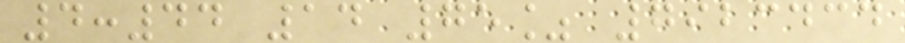4:44 14 75% 7923434
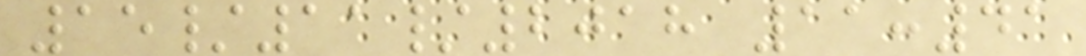15/11/2018 11:41
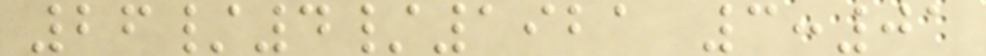26/4/1921 3:01
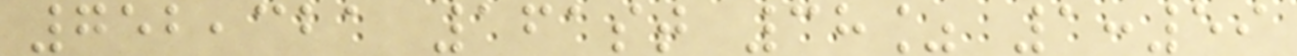752,321 161st 38% 1:59
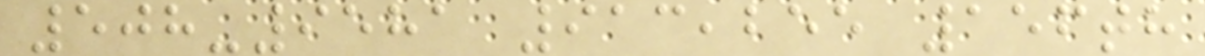508-9581 913,255 156th
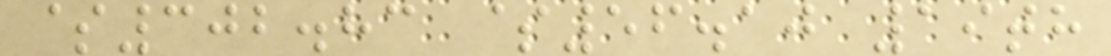$302.83 $56.10 19th
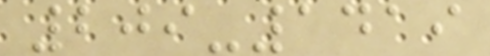209-1419
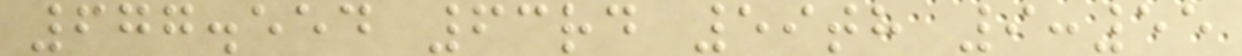677.554 63rd 59th 9:55
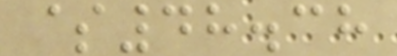$48.38
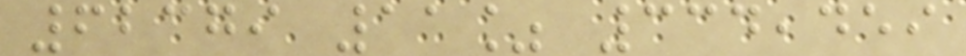62379 11% 334,459
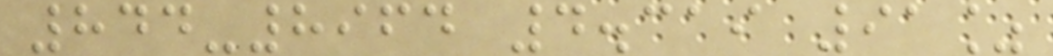844-8964 4.319 91%
